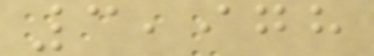3,978
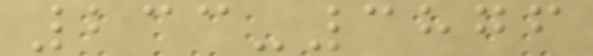233-3876
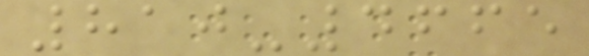810-4665
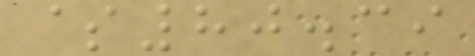$80.39
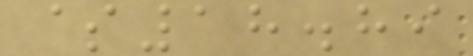$18.89
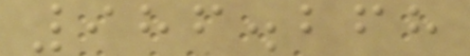986.268
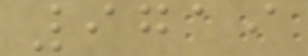9719
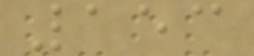153
